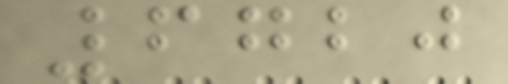6720
